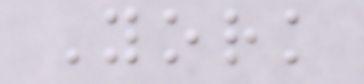York
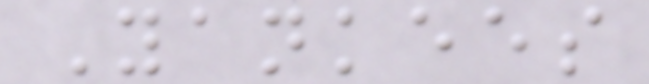Yankees
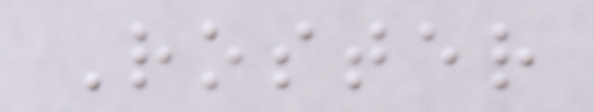Roster
